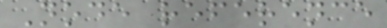Node reference
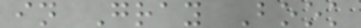in Gray Book
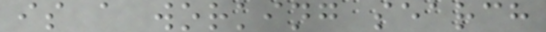is a working search
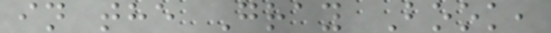in the Gray Book,
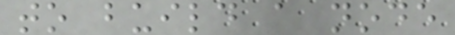to build a node
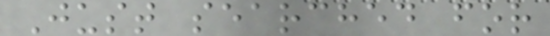Just searched for
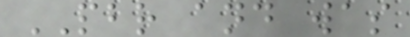PBR and was
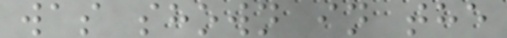was shown in the
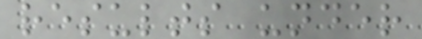results under
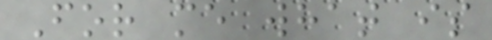For me what is
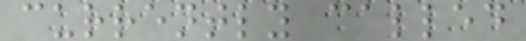currently called
